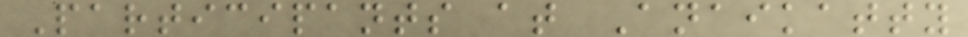Participants at Anaikatty
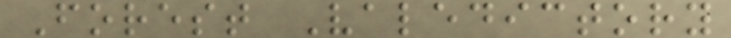Forest Valedictory
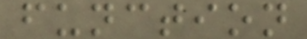function
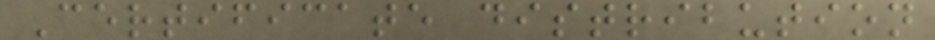Certificate distribution
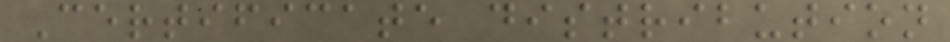Certificate distribution
